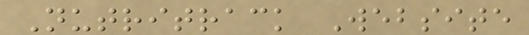Nutritrack Website
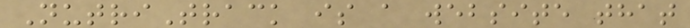NutriTrack is a website that
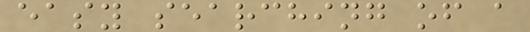easy searching of a
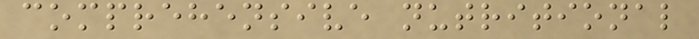comprehensive nutritional
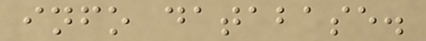info database.
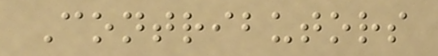Contributors
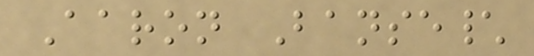Aaron Banse\
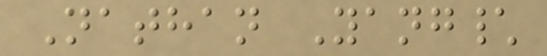Nathan Yang\
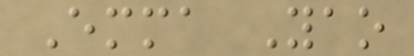Emma Yao
